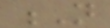N
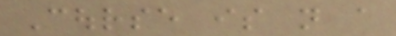Course is not a
